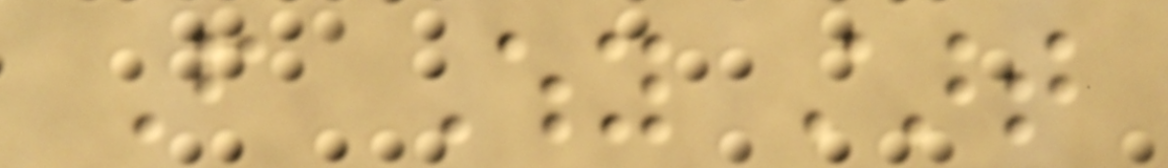From Why start
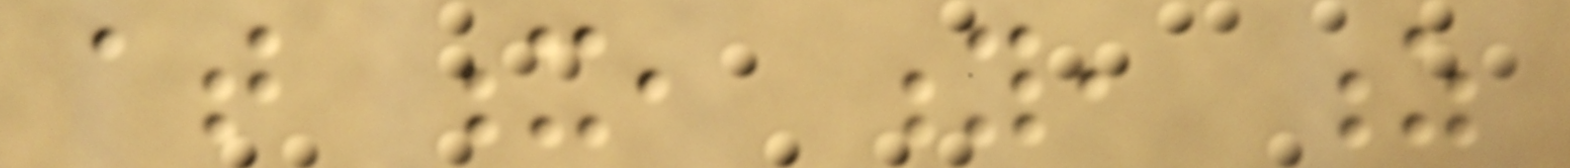at x, y, z
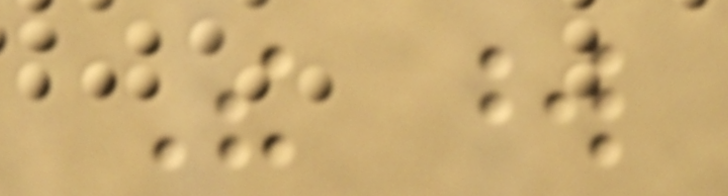The word
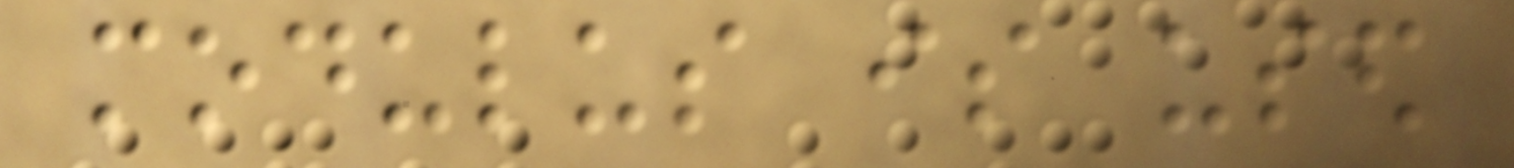modulus is used
